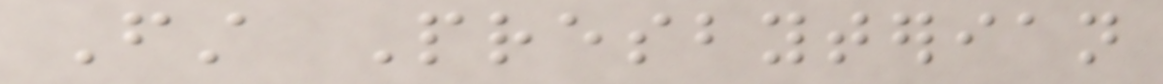First Presbyterian
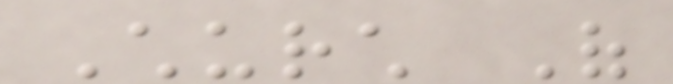Church Of
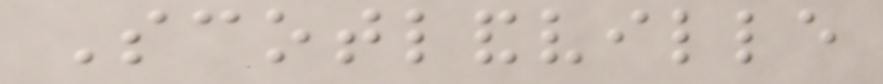Scotlandville
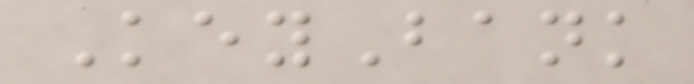KeyBank
